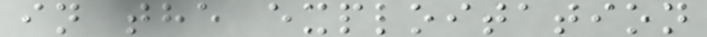in the exploitation
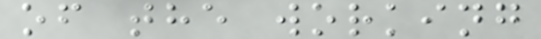of the working
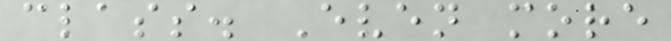class. Even more
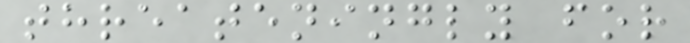threateningly for
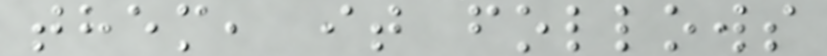them, it follows
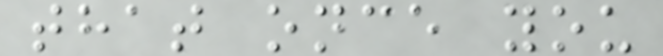that once you
